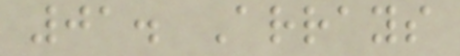01. Arrays
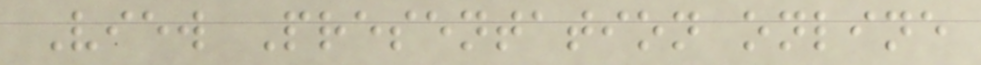View Presentation online
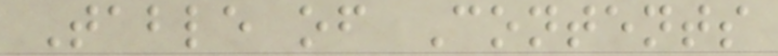Table of Contents
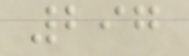297
